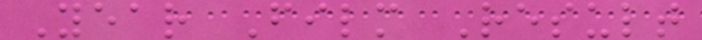Year Film Result
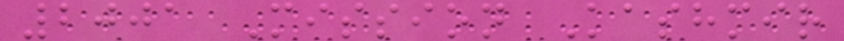2001 Mission Kashmir
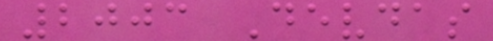2003 Devdas
